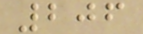206
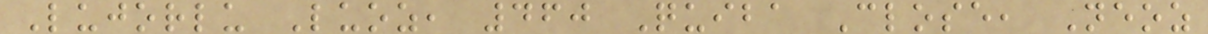Lujorlu Luoz, 460 Quiba Close, Neoz
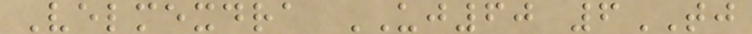Velmexdra UJ60 6TJ
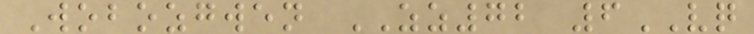Wobozgwen ZZ72 6VQ
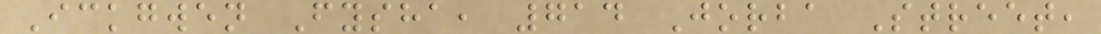Ickgwen Fysha, 714 Jorba Street,
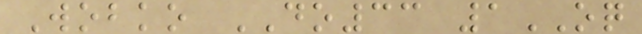Wobko DO33 1OQ
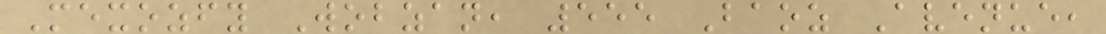Mexozfy Wobzan, 555 Baoz Avenue,
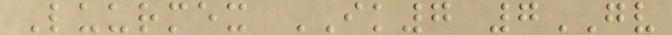Luurmex IK7 7GV
